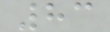83
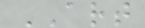ART
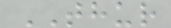THUR
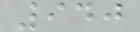940
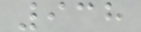938
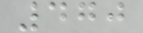470
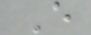E
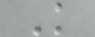K
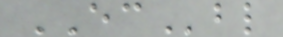ECbl
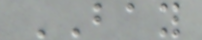BAY
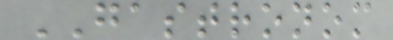GASTRONOM
